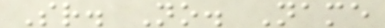Sr. No. Name
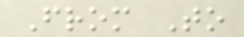From To
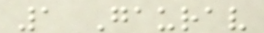1 Gaurav
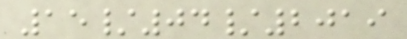15/04/2019
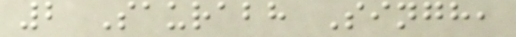2 Saurabh Singh,
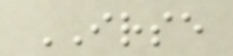IRSE
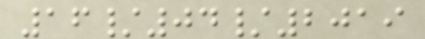16/04/2019
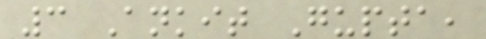3 Ankit Gupta,
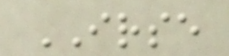IRSE
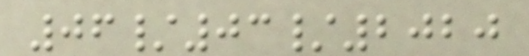06/03/2020
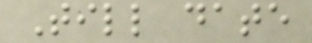Till date
